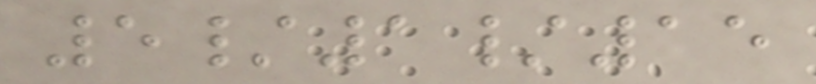5/1/15
